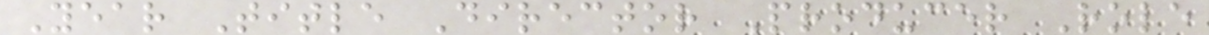Year Title Director Producer Role
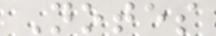Notes
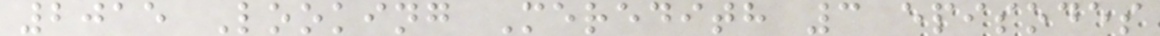2015 Looking Meredith 3 episodes
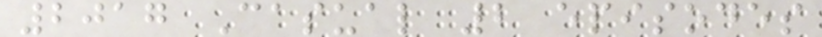2017 Casual 2 episodes
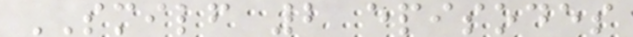SMILF 2 episodes
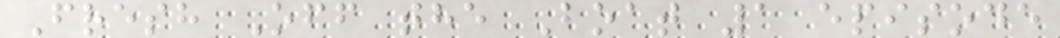Fresh Off the Boat 1 episode
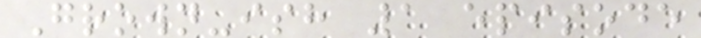Grown-ish 1 episode
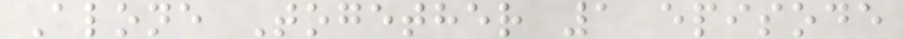Alone Together 1 episode
